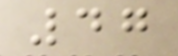47
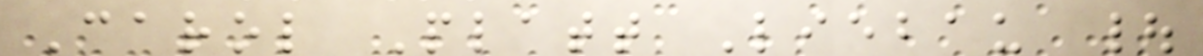Carol Platt Liebau |
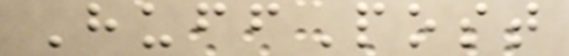HuffPost
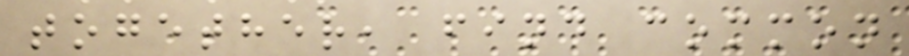together, find common
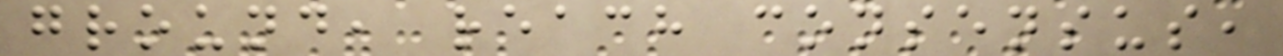ground, reach consensus,
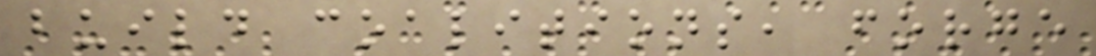build coalitions, forge
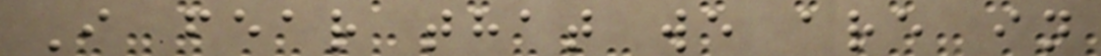I fear that we are in
